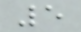5
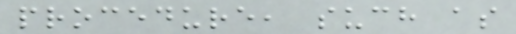procedure, such as
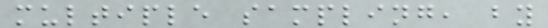multiple sampling, by
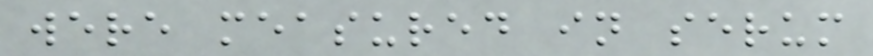were measured in serum
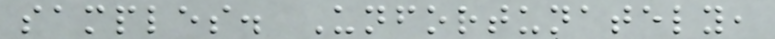samples. Unfortunately,
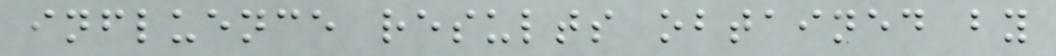influence results obtained by
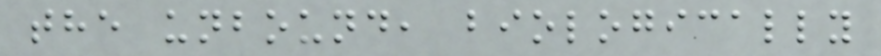the unbound, biologically
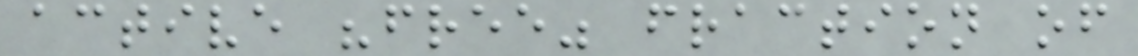active "free" fraction of
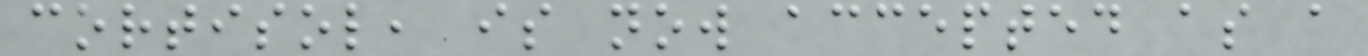cortisol, is now accepted as a
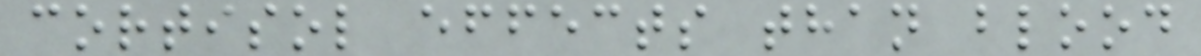cortisol effects than blood
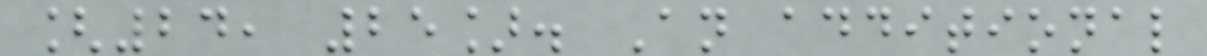[24, 25]. An additional
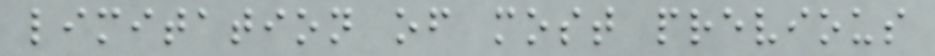limitation of most previous
